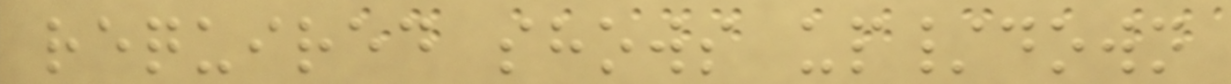required shows up/down
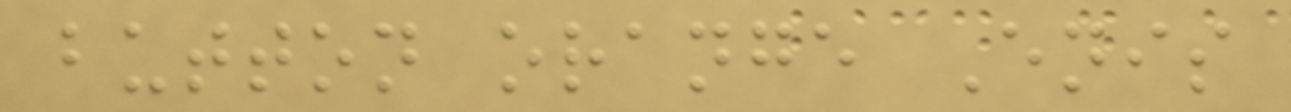button orange Enis
